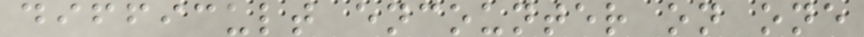difficult encounter on one
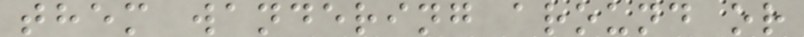them wandering around or
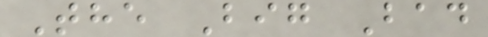The Big Bad
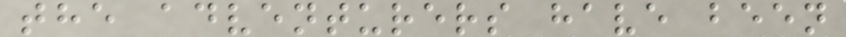the adventurers have been
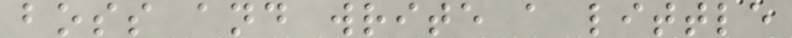boss and write a little
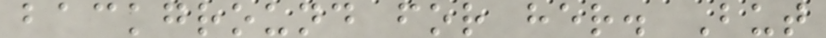background for her. But
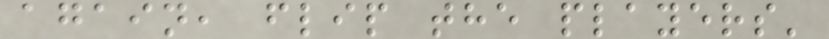again, flip the players'
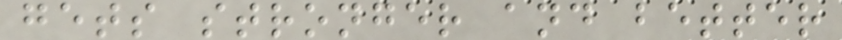gets stronger and better
